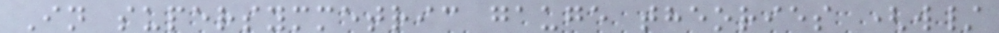In supersymmetric gauge theories (w/
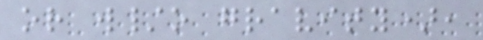or w/o gravity),
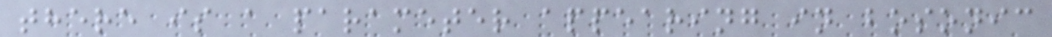there is a parameter appearing in bosonic
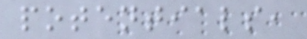potentials,
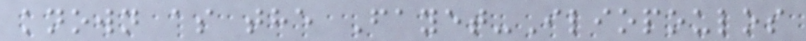known as the Fayet-Iliopoulos
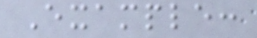Example:
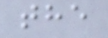the
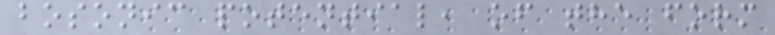bosonic potential, of the form
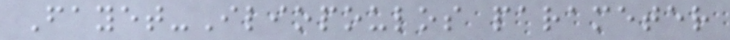Fayet-Iliopoulos parameter
